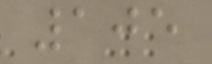105
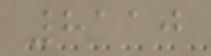8110
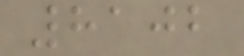8102
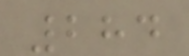284
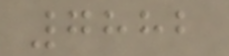7882
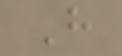H
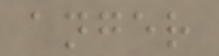anger
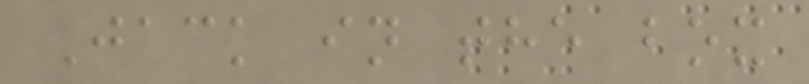Jack in the box
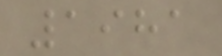1981
